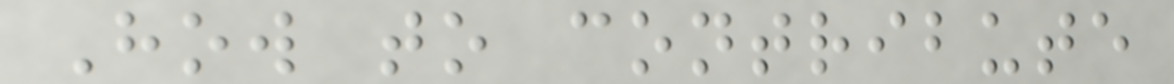How to contribute
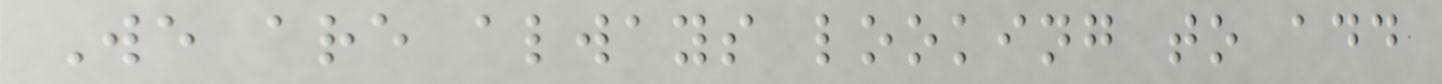We are always looking to add
